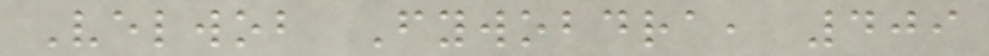Velwob Fywobdra, 409
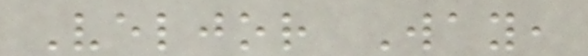Veljor Way,
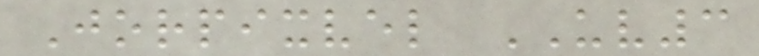Jorpixvel UV3
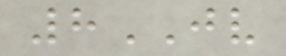8JV
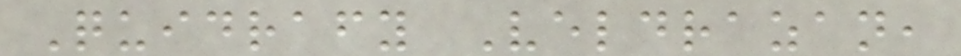Quidrafy Veldrazan,
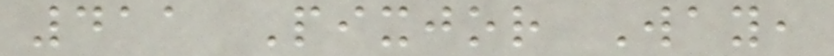411 Pixjor Way,
